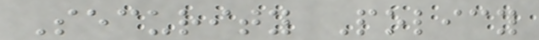Security Policy
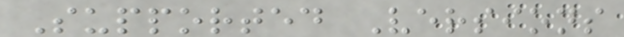Supported Versions
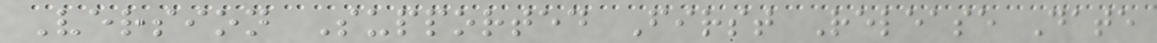Version Supported First Release Date
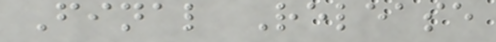Final Release
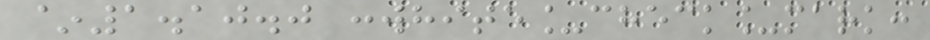~1.10.0 :white_check_mark:
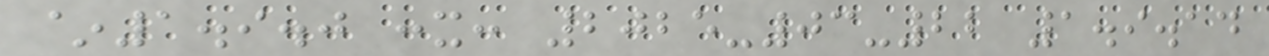~1.9.0 :x: 2025-03-22 1.9.14
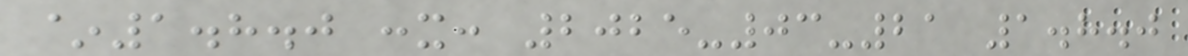~1.8.0 :x: 2025-03-21 1.8.0
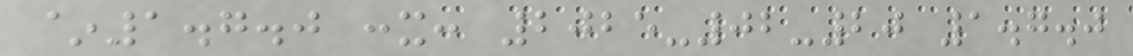~1.7.0 :x: 2025-02-20 1.7.0
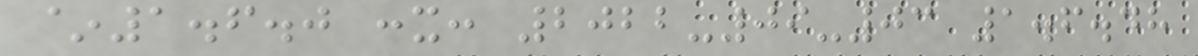~1.6.0 :x: 2022-09-03 1.6.48
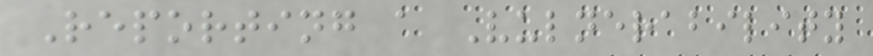Reporting a Vulnerability
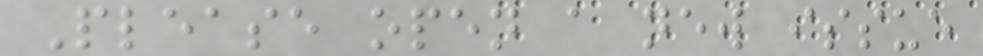Please open a new issue
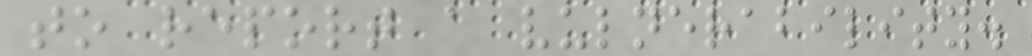to report a vulnerability.
